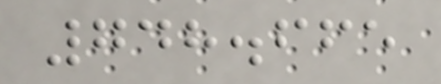748.665
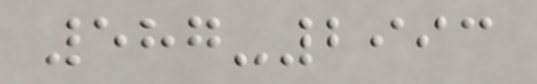587-2993
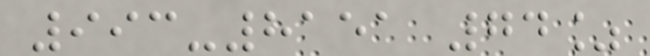993-8151 74%
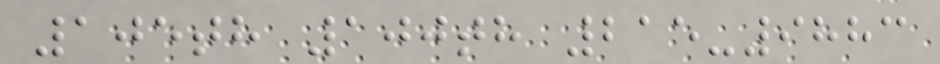105th 100th 215-9883
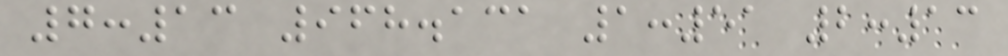7:13 968.131 1:51 2:13
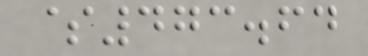$473.64
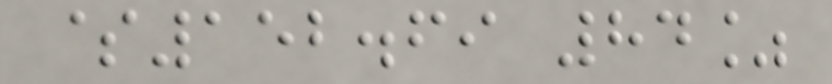$152.69 84%
